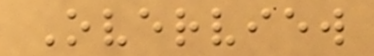Overview
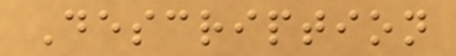Description
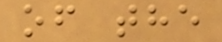of the
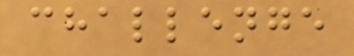challenge
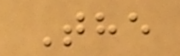The
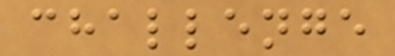challenge
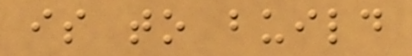is to build
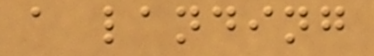a landing
